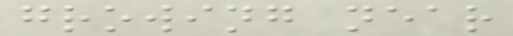growing near
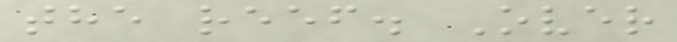the reef. Over
